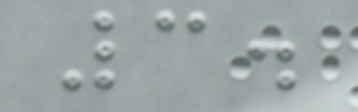3.
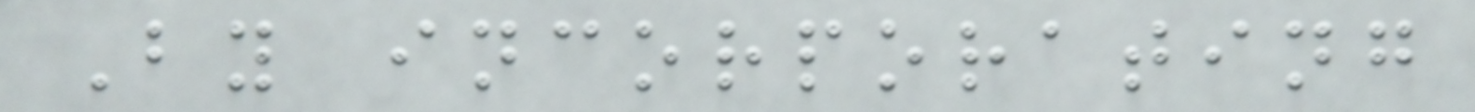By incorporating
